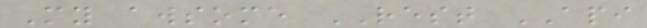My awsome REST API
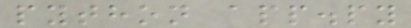python app.py
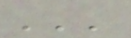'''
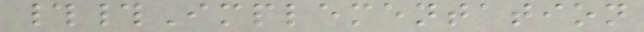##Implementation
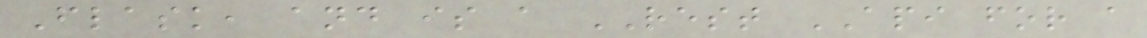Flask, and is a REST API for a
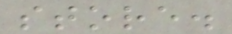store.
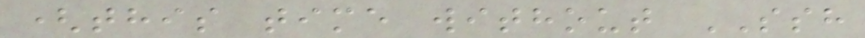(this time without SSH
